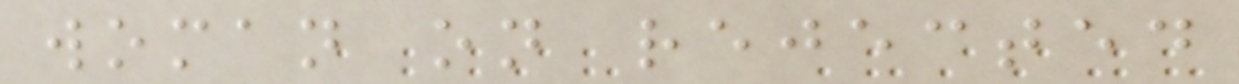woman on rejected
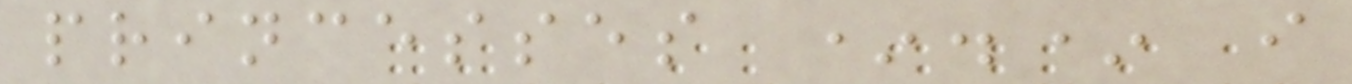princesses *.* i
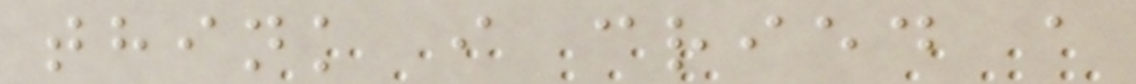think i cried a
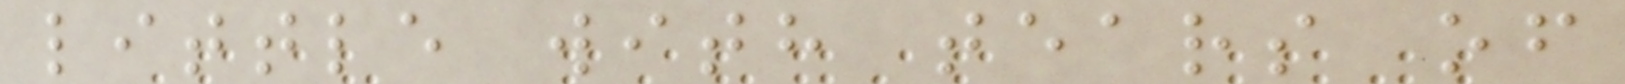little with tears of
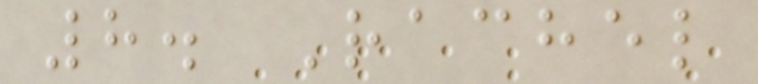8. Rachel
